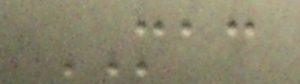MAC
